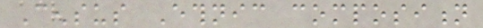Census Ethnic composition
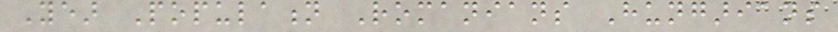Year Population Romanians Hungarians
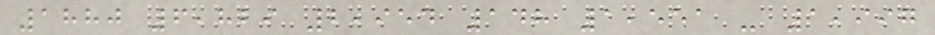1880 6,829 2,954 148 1,551 - 1,997
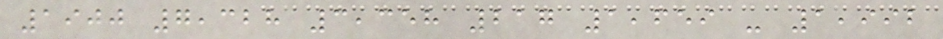1900 7,328 3,358 217 1,659 - 1,992
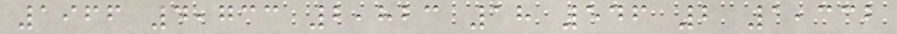1966 4,733 2,823 18 546 2 1,332
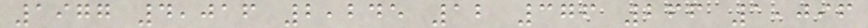1977 4,016 2,245 12 376 266 1,096
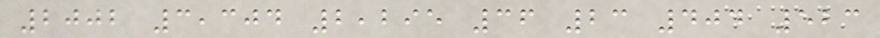2002 3,304 2,295 36 23 404 523
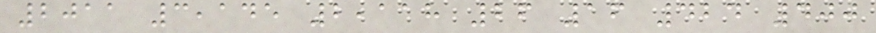2011 3,145 2,118 26 16 424 400
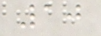10
